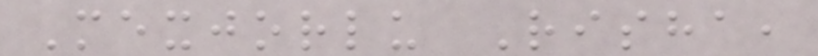Mexjorlu Risha,
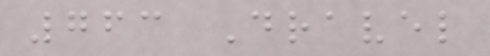763 Dravel
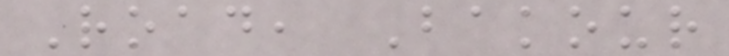Road, Bakour
